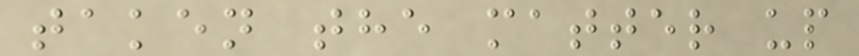taken the matter up
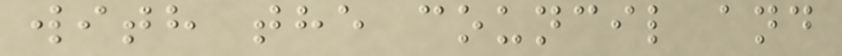with the council and
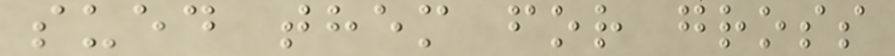sued them for gross
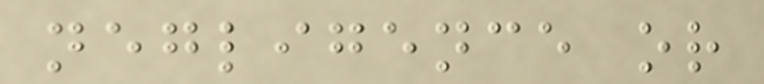negligence or
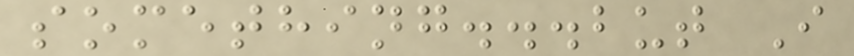something...but I
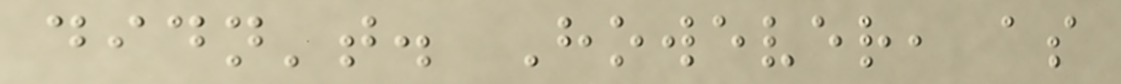didn't. However, as
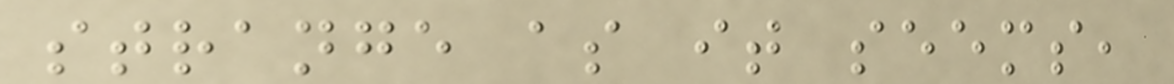strange as it seems,
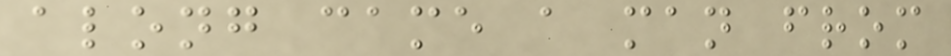along came a man from
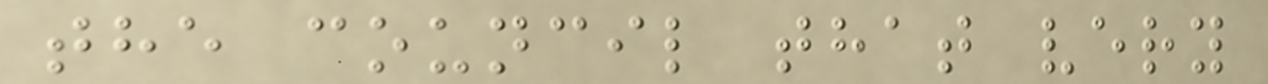the council that very
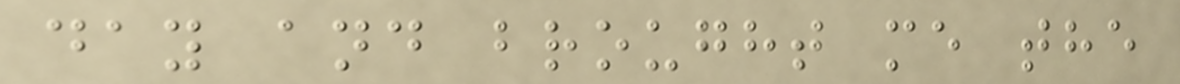day and brought me the
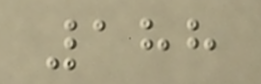188
